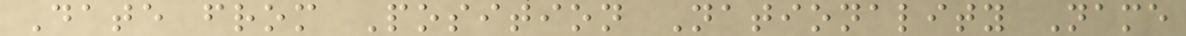Date from Position Nationality Name
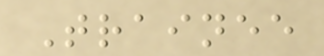Trainee
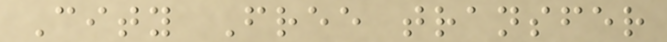City Free transfer
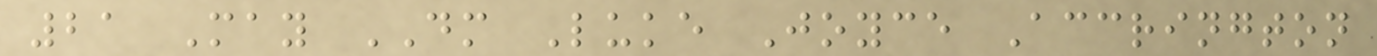21 May DM Luke Joyce Accrington
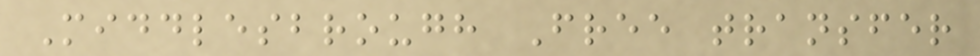Middlesbrough Free transfer
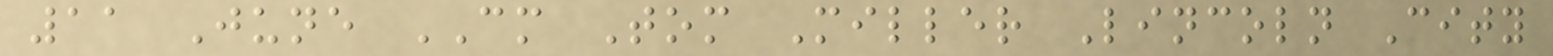11 June CM Tom Miller Lincoln City
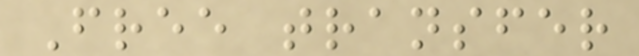Free transfer
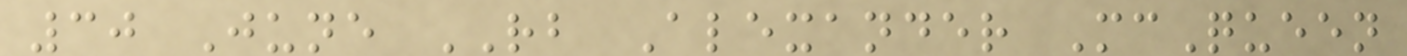30 June RB Alexander McQueen
